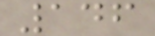146
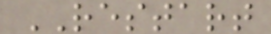RESTART
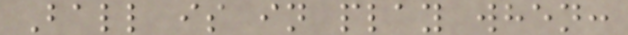Ball is in play when:
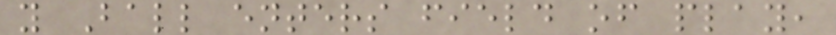y Ball enters field of play,
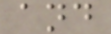and
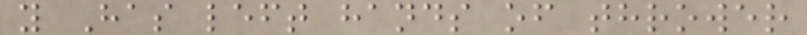y Has left hands of thrower
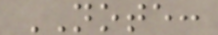NOTE:
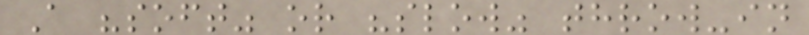A "soft" or "slow" throw-in
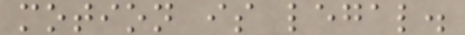motion is legal.
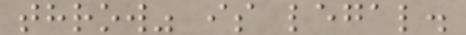throw" is legal.
